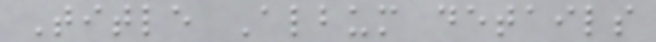Title Album details
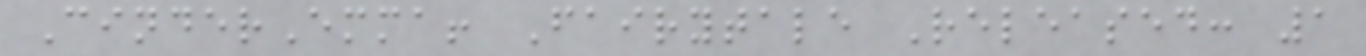CinderEmma! Fairytale Released: 1
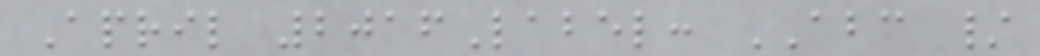April 2016Label: ABC /
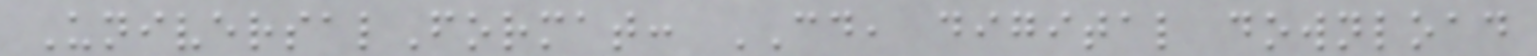UniversalFormat: CD, digital download
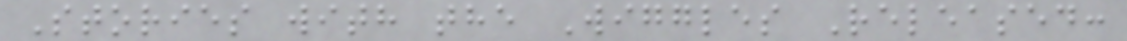Stories with the Wiggles Released:
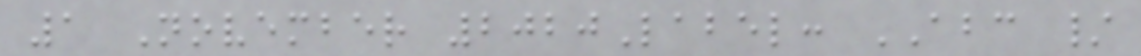1 November 2020Label: ABC /
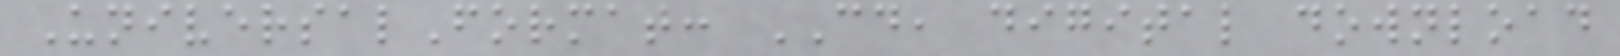UniversalFormat: CD, digital download
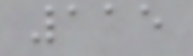115
